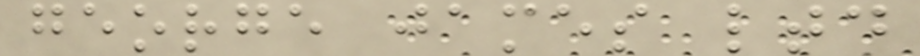george james ltd
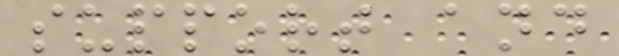support and
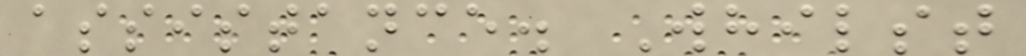assistance. Whilst
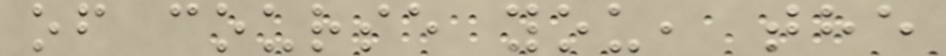of course you, the
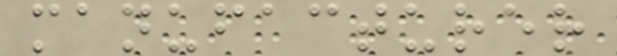manufacturer
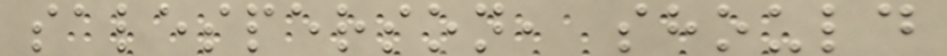salesperson, should
